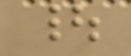|
